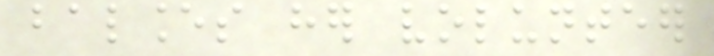balances her volunteer
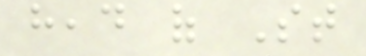head of St
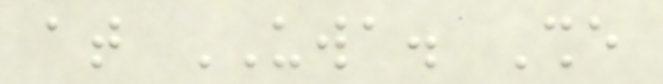at UWA. She
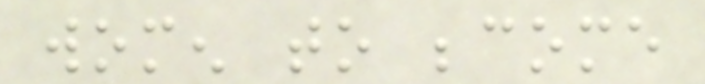women to become
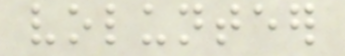volunteer
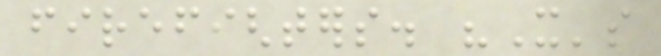firefighters. "It's
